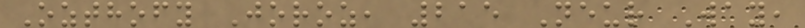Ozthofy Joroz, 215 Neur Way,
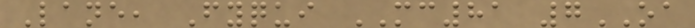Lane, Fyqui MC81 7OA
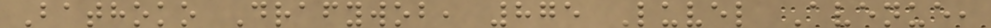Bathoko Drafywob, 875 Luvel Avenue,
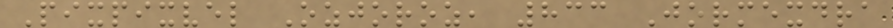Pixpixvel Ozjoroz, 833 Jormexdra
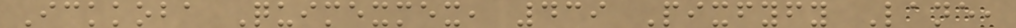Ickkoba Quimexmex, 439 Pixfyfy Lane,
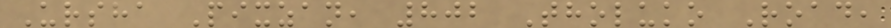Ursha Pixzan, 802 Tholuko Road,
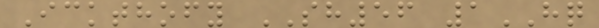Ickthofy SH56 1HQ
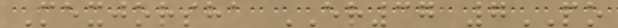Mexjorsha ER37 7PO
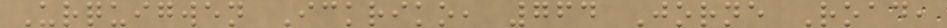Urquigwen Ickriko, 764 Jorne Road,
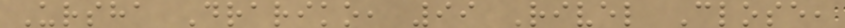Ursha Drariko, 99 Rivel Close,
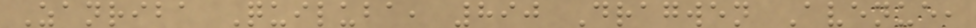Zanriba Quiluba, 890 Dragwen Avenue,
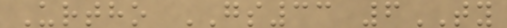Urtho GS33 6TY
